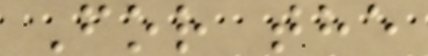For the
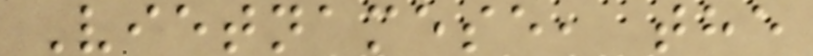Vietnamese, the
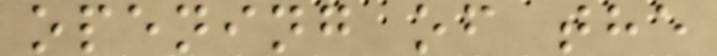opening of the
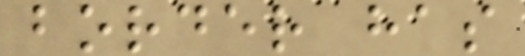border has
